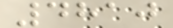4810
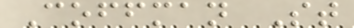Coffman St
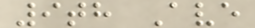9th Ave
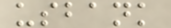usbank
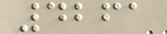4261
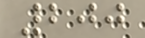200
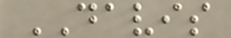DAVIS
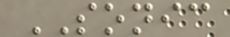SONIC
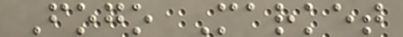Fogo Market
